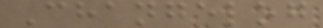Changelog
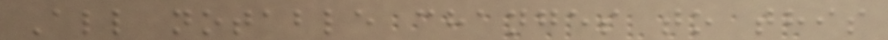All notable changes to this
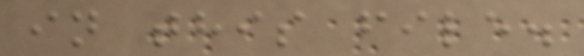in this file.
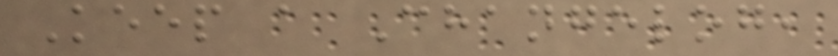Keep a Changelog,
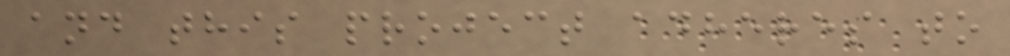and this project adheres to
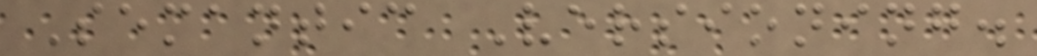Semantic Versioning.
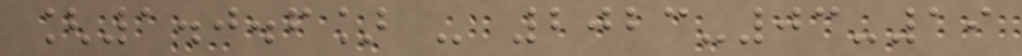[1.0.6] - 2023-03-19
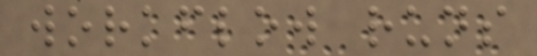workflow runs
